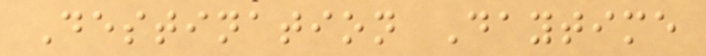Destination Daytime
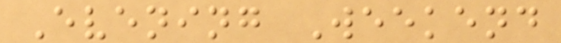Evening Weekend
